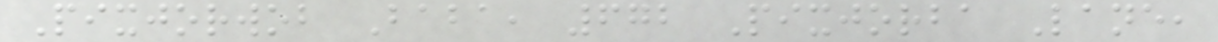Pixjorwob Baba, 672 Pixjorba Lane,
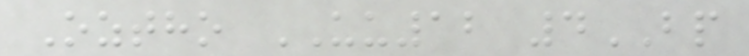Oztho UU12 4BP
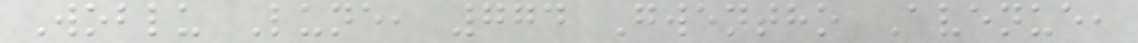Woblu Lune, 774 Gwentho Avenue,
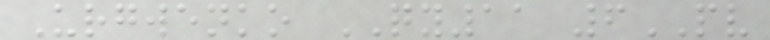Urgwenko QY11 6PV
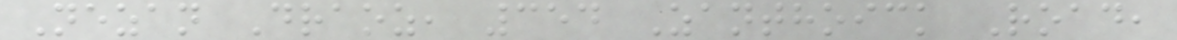Nezan Draoz, 354 Zanthoick Road,
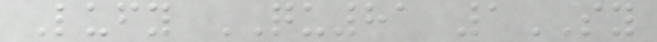Lufy QU81 1SY
